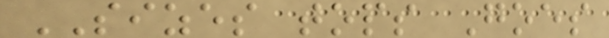SIZES tops Goes
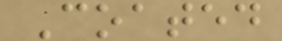Coated
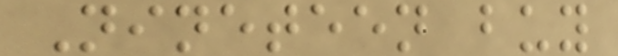Nineteen buy
